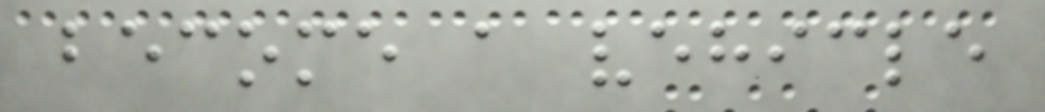become a vehicle
